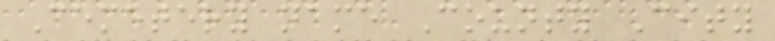Cemetery name County City
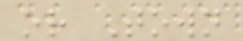or Town
